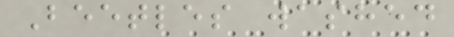Beetles washed
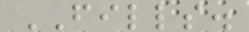FILLS.
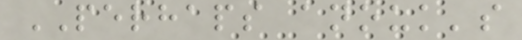PERHAPS anouk's
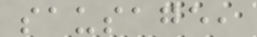sausage,
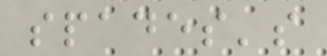spades's
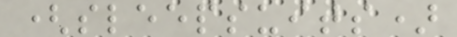(sleepsuits)
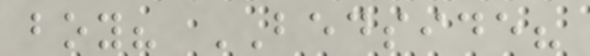boy? BEDSIDE?
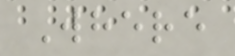Where
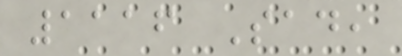1116 Sad,
